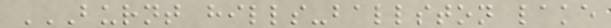BURNT HILLS-BALLSTON LAKE
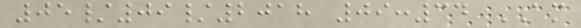05/09/2018 09:34 AM
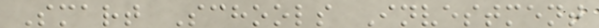Smart Schools Investment
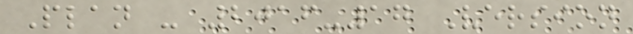Plan - 2016-17 Version
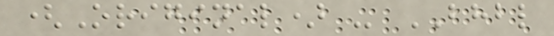(Original) - BHBL
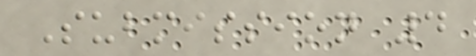Submission 4
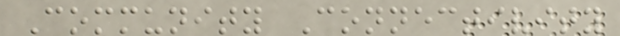Community Connectivity
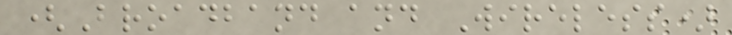(Broadband and Wireless)
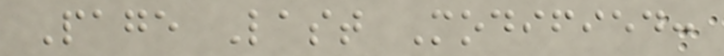Page Last Modified:
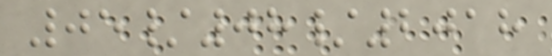05/08/2018
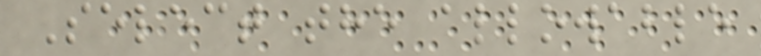Select the allowable
